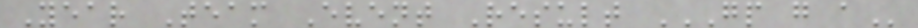Year Team Event Result GP G A
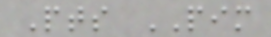Pts PIM
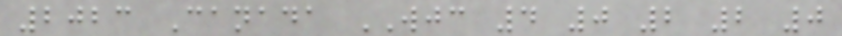2023 Canada WJC 4 0 2 2 0
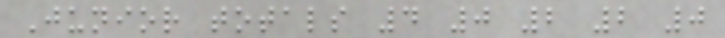Junior totals 4 0 2 2 0
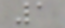1
